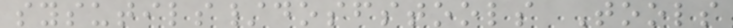sysutils/dosfstools Tools
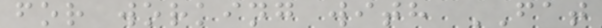for working with FAT
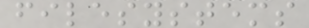filesystems
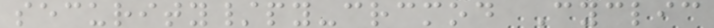security/py-crcmod Cyclic
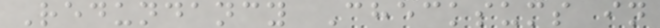Redundancy Checksums in
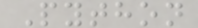Python
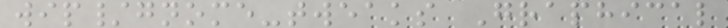wip/gnome-tweaks Graphical
